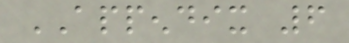APPENDIX 6
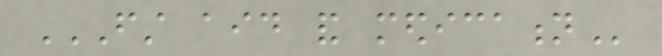FIRST AID AND MEDICATION
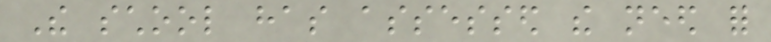The school has assessed the need for
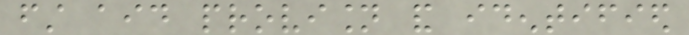first aid provision and identified
